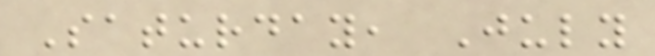Saturday, July
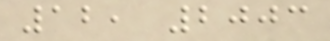12, 2003
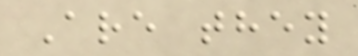Are they
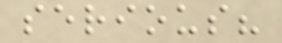serious?
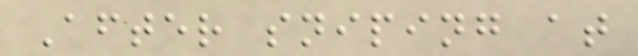After sniping at
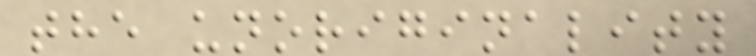the unoriginality
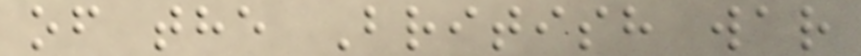of the British war
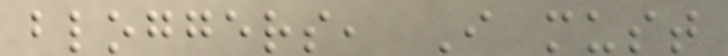bloggers, I must
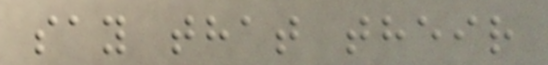say that their
